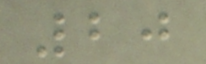20
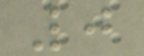0
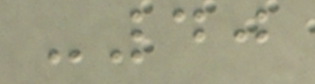-40
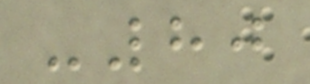-80
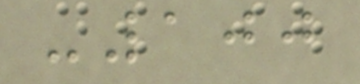-100
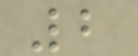2
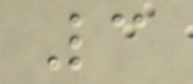3
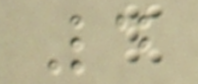4
